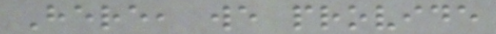Here, we provide
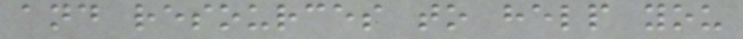and resources to help you
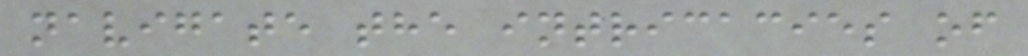navigate the intricacies of
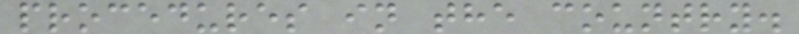procedures in the country.
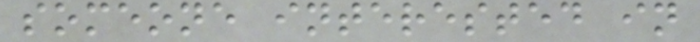someone interested in
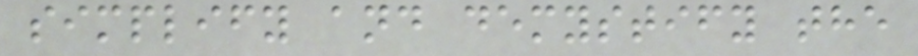simplify and demystify the
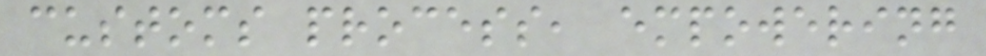customs process, empowering
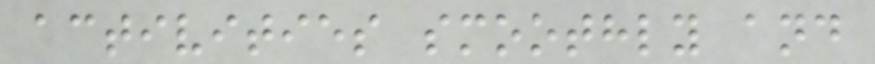activities smoothly and
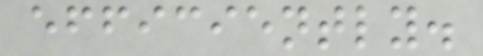efficiently.
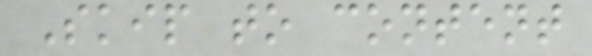Skip to content
